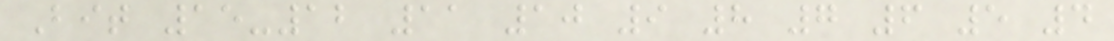Bit 15-12 11 10 9 8 7 6 5 4
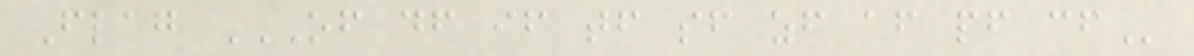Flag OF DF IF TF SF ZF AF PF CF
